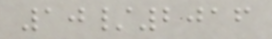10/2016
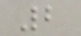2
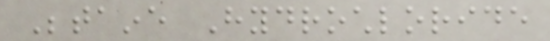Betaine Hydrochloride
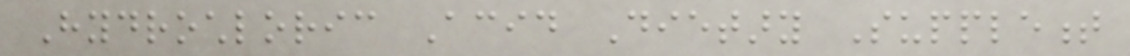Hydrochloric Acid Dietary Supplement
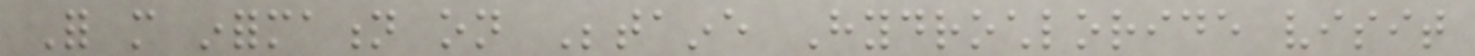For more information on Betaine Hydrochloride visit
